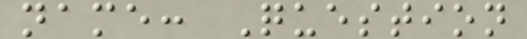name: Question
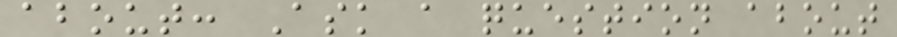about: Ask a question about
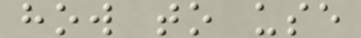how to use
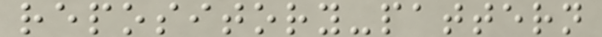repository-pattern
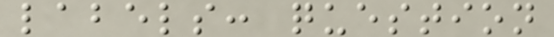labels: question
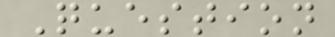Question
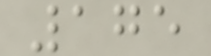175
